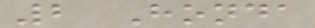2 Honda
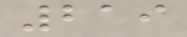219
